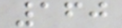160
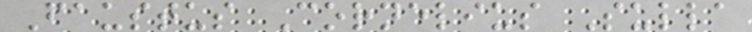Faustus Cornelius Sulla
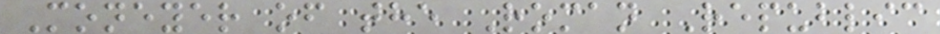Moneyer of the Roman Republic
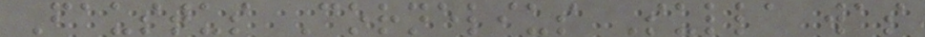Faustus Cornelius Sulla was
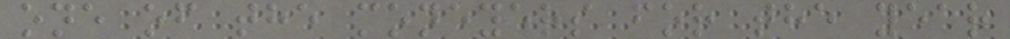one of the moneyers for the year
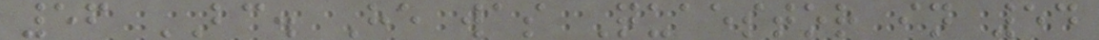56 BC. He was Quaestor in 54
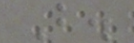B.
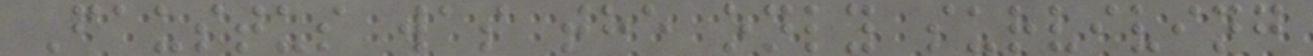Faustus was the only surviving
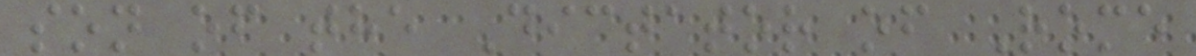son of the Dictator of Rome
